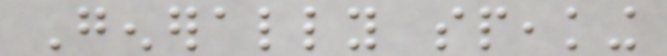Generally speaking
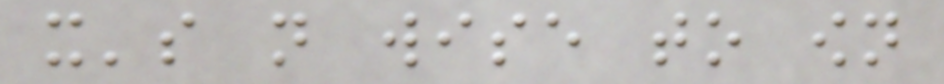it's not wise to own
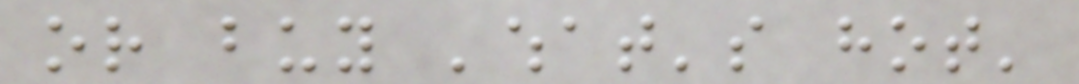or buy 'what's hot'
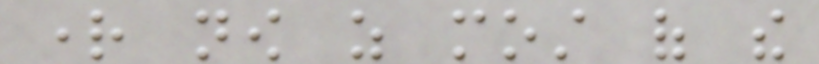right now as most of the
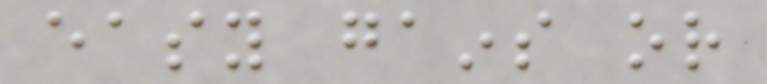easy gains or
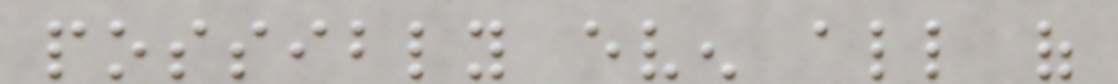possibly even all of
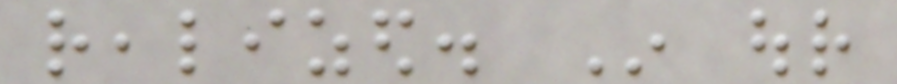realized. In our
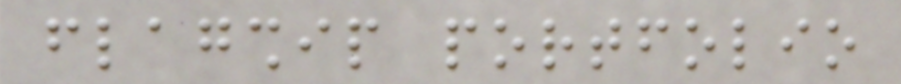flagship portfolio
